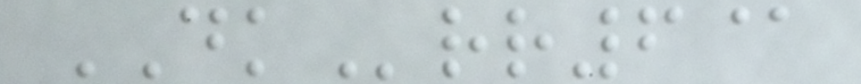DKrr6@
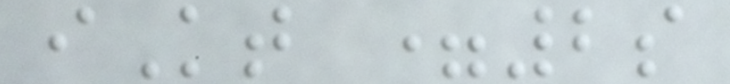iKt =2s
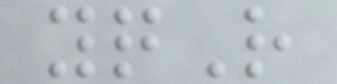yqR
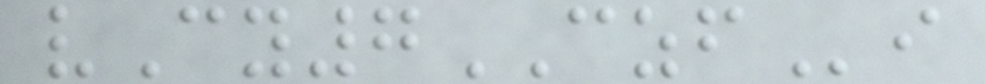vCy7CZFi
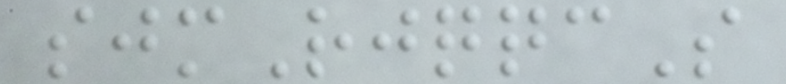sjmRjqqcS
